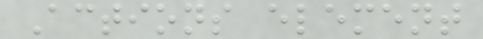Actions element
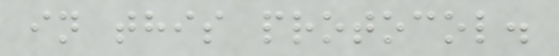in this protocol.
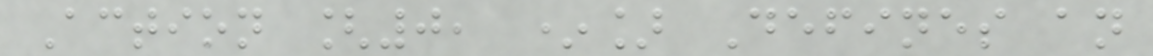Action [0, *] Defines an
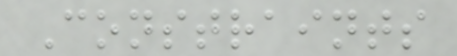Constraints
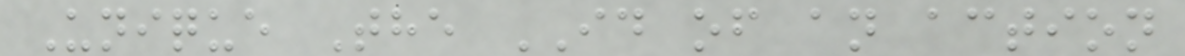Unique The ID of an action
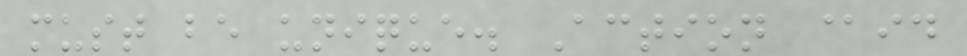must be unique. Action @id
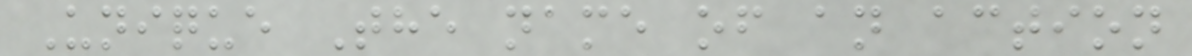Unique The name of an action
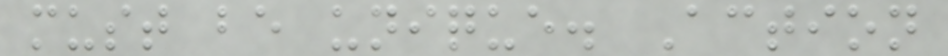must be unique. Action
